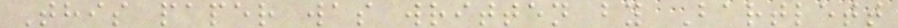This paper was written by Bartlett
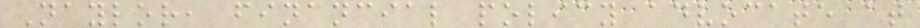Naylor, financial policy advocate at
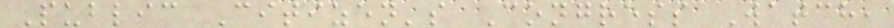Public Citizen's Congress Watch,
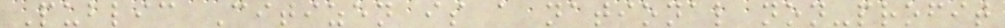Public Citizen is a national non-profit
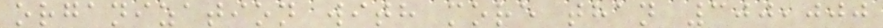organization with more than 300,000
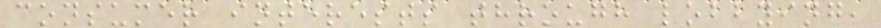consumer interests through lobbying,
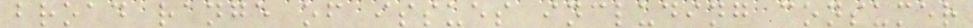broad range of issues including consumer
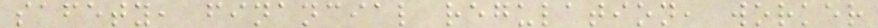safety, financial regulation, worker
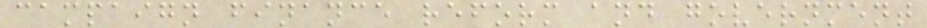campaign finance reform and government
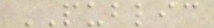PUBLIC
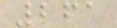261
